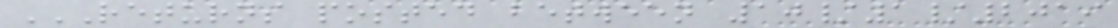RETURNS POSTED BETWEEN 10/1/2019
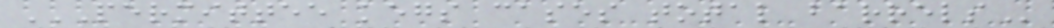PERMITTEE KEGS CASES TOTAL BARRELS
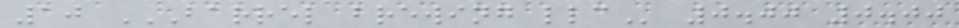10 BARREL BREWING LLC 0.00 0.00
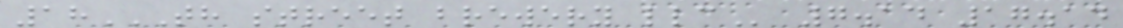18TH STREET BREWERY LLC 7.14 17.14
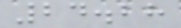24.28
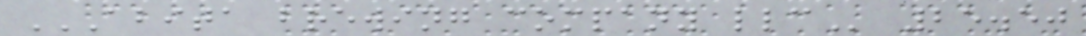ABITA BREWING COMPANY LLC 25.50
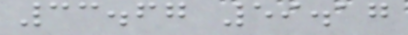33.67 59.17
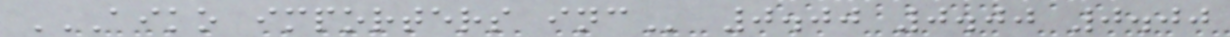AIKO IMPORTERS INC 0.00 0.00 0.00
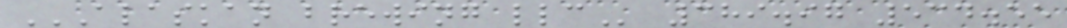ALASKAN BREWING LLC 389.97 534.55
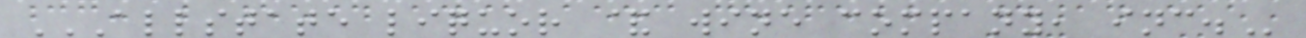ALLSTATE LIQUOR & WINE COMPANY, INC.
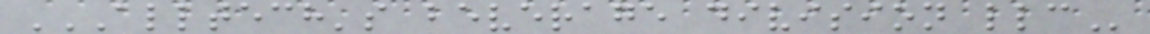ALLTECH'S BEVERAGE DIVISION LLC
